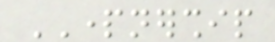PARTNERSHIP
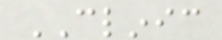CLINIC
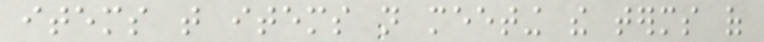items that items not meeting the terms of
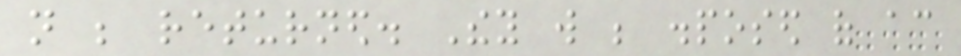not be returned. They will be disposed of according
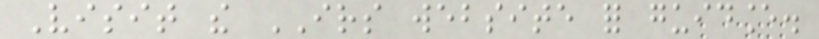Visit the IRS website for guidance.
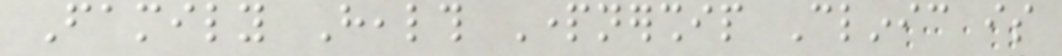Family Health Partnership Clinic is
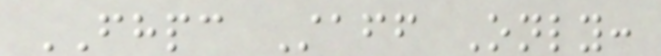FHPC Staff Only:
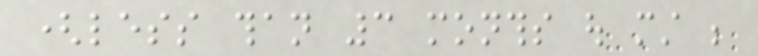(less than 3 months out must be
